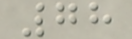78
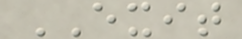EXIT
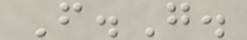F.G.
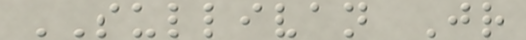SULLIVAN Jr
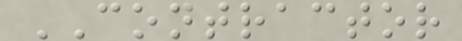CONTRACTOR
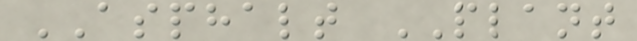ASPHALT PLANT
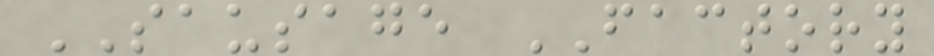SAUSAGE FACTORY
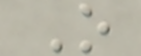O
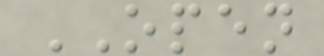OPEN
